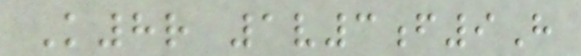K8r 1v3f9H
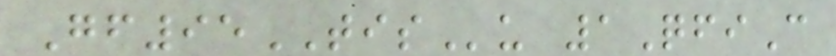Gf95TISu 1QfiC
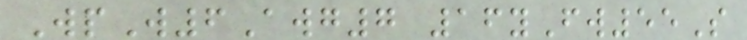WpW6Awg7 16yFw55S
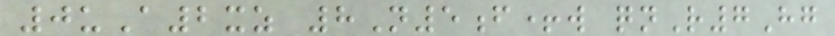0uA2xz 8N5f+w qnR7Hg
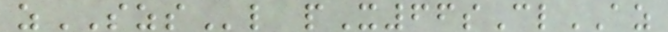zSZSl pX66sClAZ
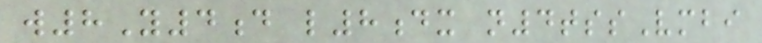w8Y4d l8dx n4tssVmbi
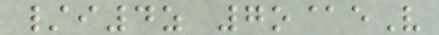/i4z 7o@eV
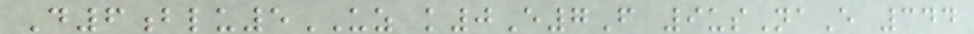D6blu5UZ k0E7F 9usNaE 344
